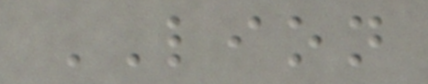LION
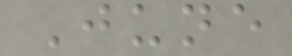June
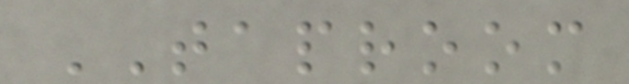TAPROOM
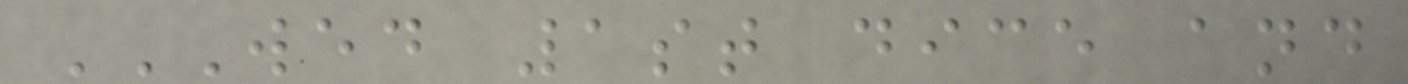WED 1ST DICE AND
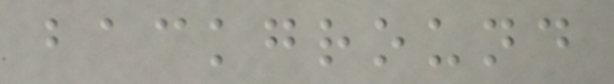background
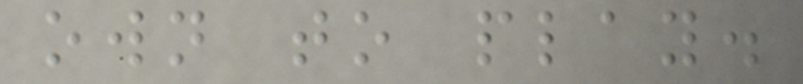own to play.
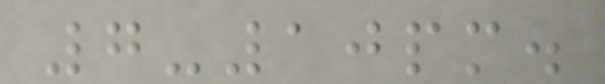7-10pm.
